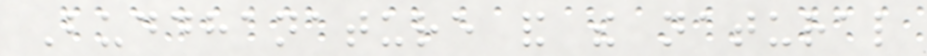Buddhanature and the natural
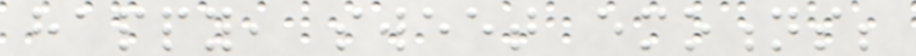happy, sweet emotions;
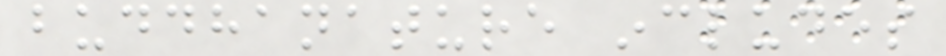buddhanature includes
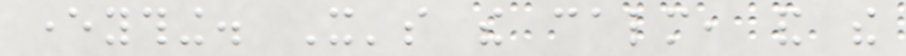everything. It's the calm, and the
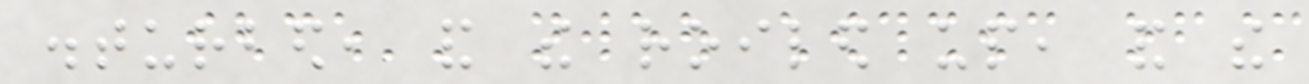disturbed, and the roiled up, and the
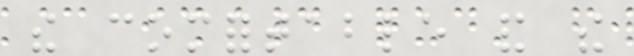the comfortable and the
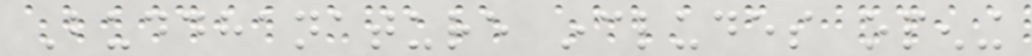Buddhanature includes opening
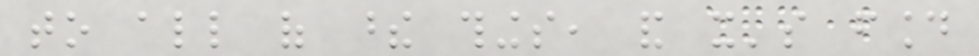to all of these things, and it's found
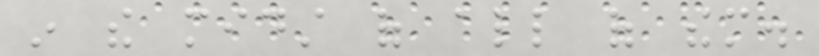in the midst of all of them.
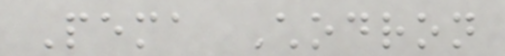Pema Chodron
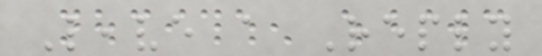Leave a Reply
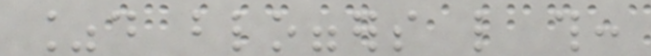%d bloggers like this:
